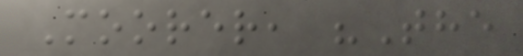Moorer, "The
